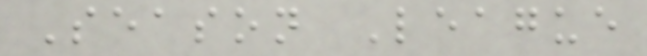Season League
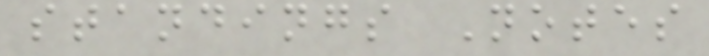standings Notes
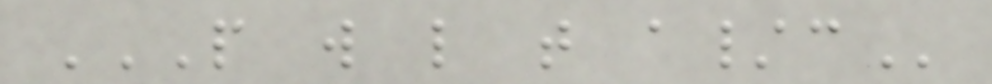P W L T A/C
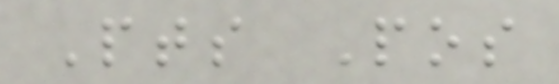Pts Pos
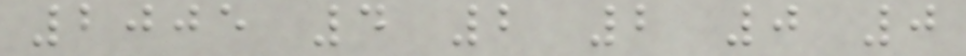2005 4 2 2 0 0
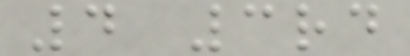4 3rd
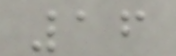16
